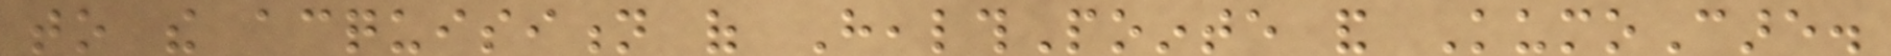to the acquisition of HealthPointe and KumoCare.
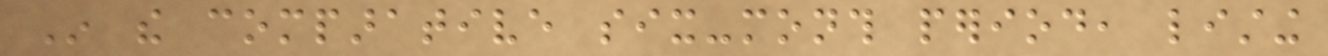In the comparative six-month period, listing
